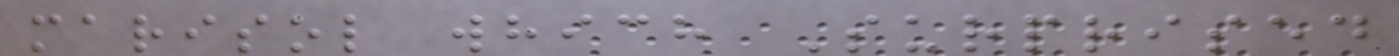marisol which Surprised
